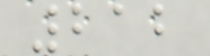212
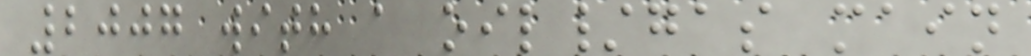2007 with a oil/gas main
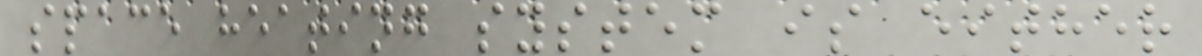space heating system is either
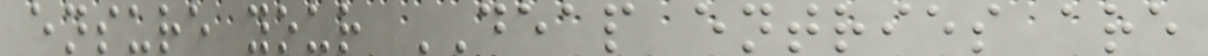ensure your DEAP entries are
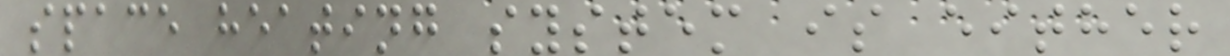space heating system is either
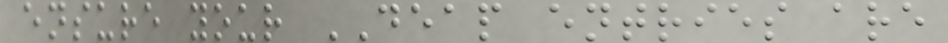ensure your DEAP entries are
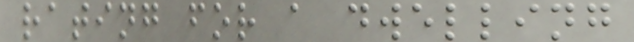rating for a dwelling
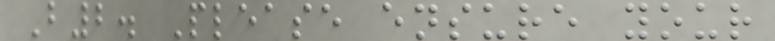B2. Please ensure your
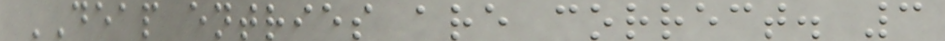DEAP entries are correct. 3
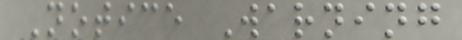Notice Warning
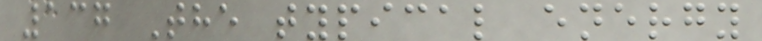137 The typical energy
